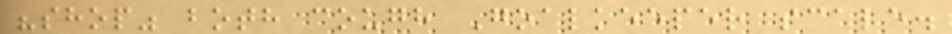"shop" both cough Goalkeeper scale.
